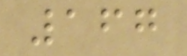167
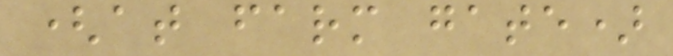(at farm gate)
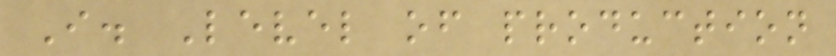I. Level of production
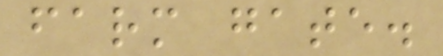farm gate.
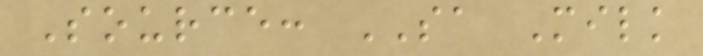Source: SA Milk
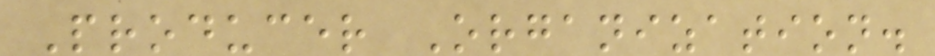Producer Organization.
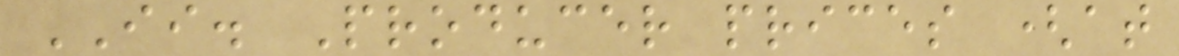II. Producer prices (at
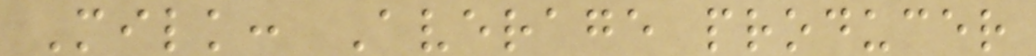Milk: Average producer
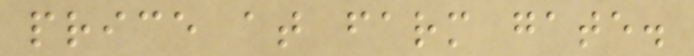price at farm gate.
